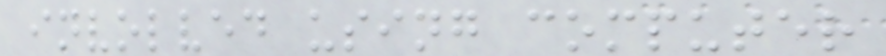involved using computer
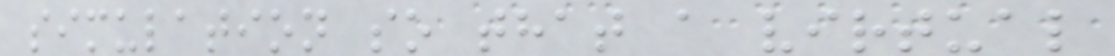simulation so that a virtual
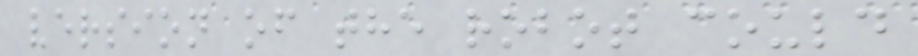version of the robot could
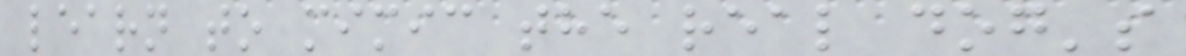learn to mimic the real dog's
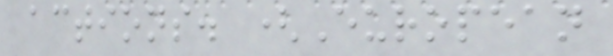actions. (European
